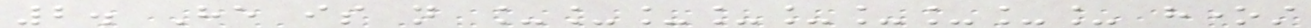2. He is not _________ honest
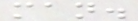man.
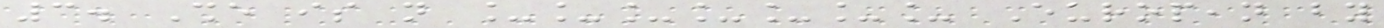3. She is not _______ European by
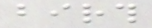birth
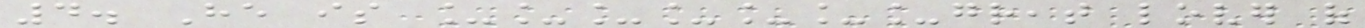4. He is _______great lover of
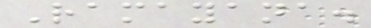Ramayana.
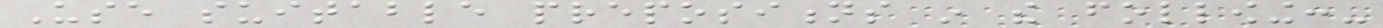Use suitable prepositions in the following:-
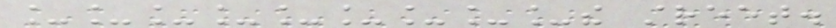_________the street.
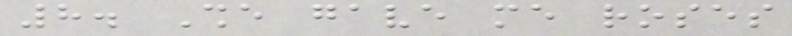8. She gave me roses
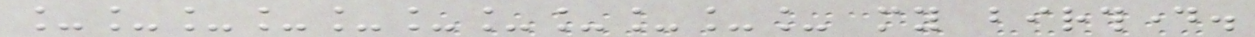___________ my birthday.
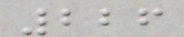226
